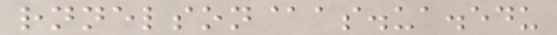rnnelson@as.ua.edu
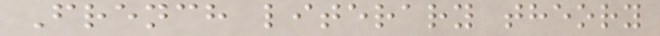French literary theory
